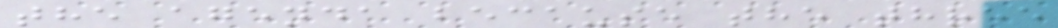the agenda because the three
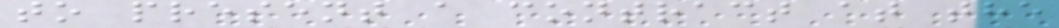to present a contract at the
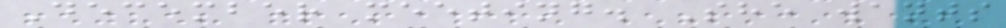December meeting. She wants
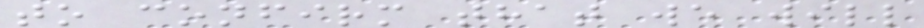to confirm that we will
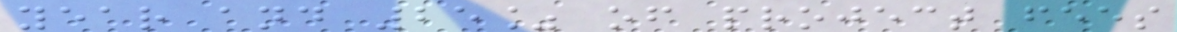year and 25% of project fees
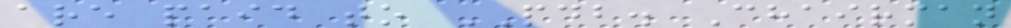are paid to PDB. Chairman
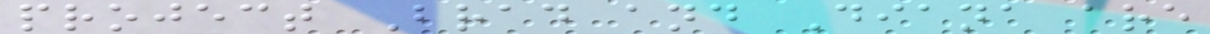project Brad and Diana are
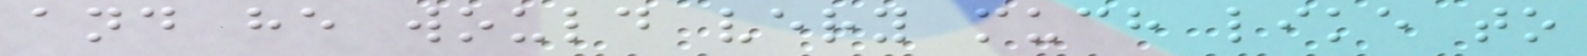and he would very much like to
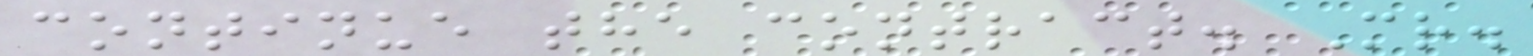continue the contract. Mr.
